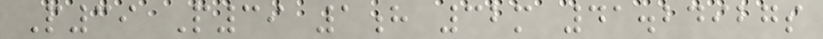P39 P39 1h 32m 41.24927s
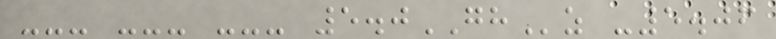--- --- --- 5.0GHz -5.06
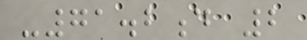-71.2d 2
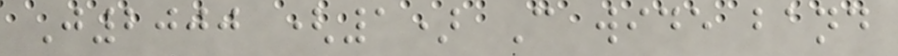J2000 (1) C wide band
